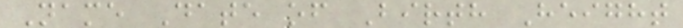Name Date of Birth Height
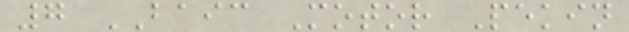7 BAIC Motor Pekin
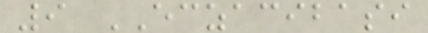9 ECZACIBASI
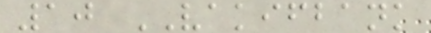10 VAKIFBANK
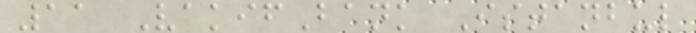11 VakifBank Istanbul
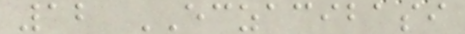12 ECZACIBASI
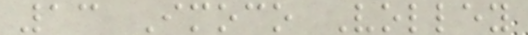13 Imoco Volley
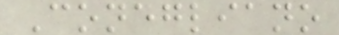Conegliano
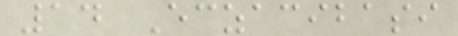14 Eczacibasi
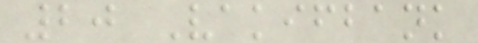20 Vakifbank
